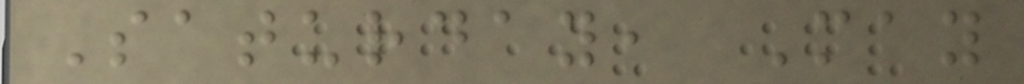Saturday, May
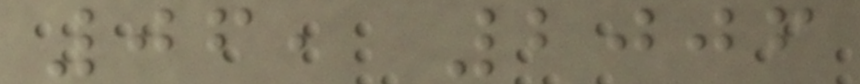06, 2006
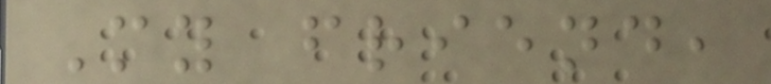My friend,
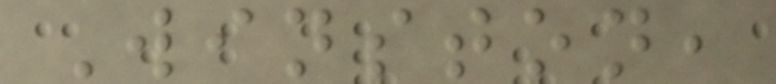Winston,
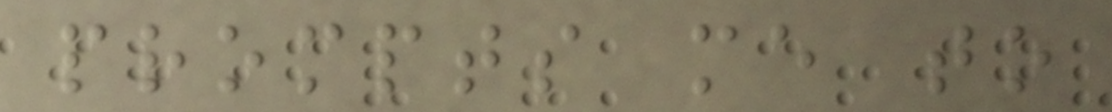prompts me to
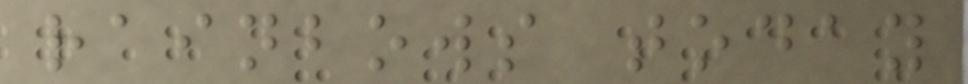rainbows today
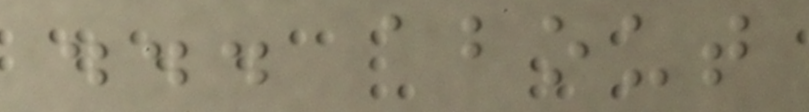... about
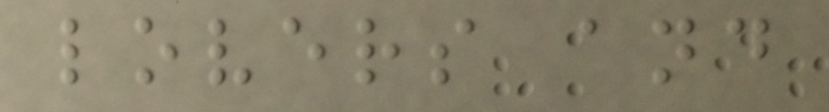lovers and
